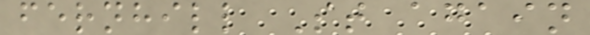fernhill St again
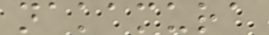nakamura
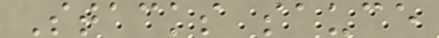Stacks sauce
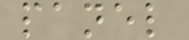panel
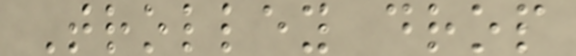Trolley drop
